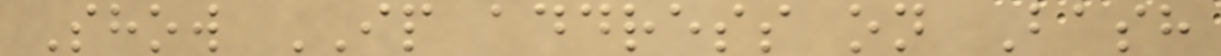Show IP address on Bash
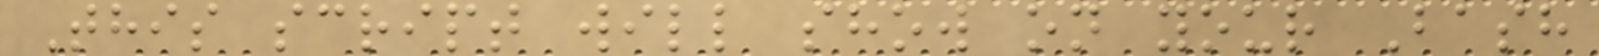This script will show on your Bash
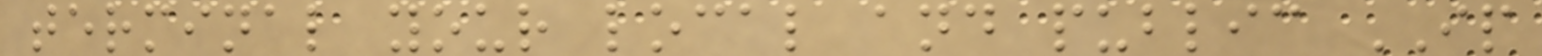terminal your local and public IP
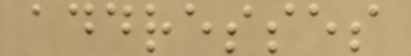addresses
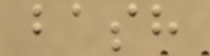bash
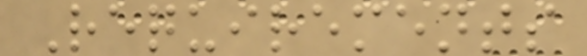Requirements
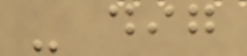- dig
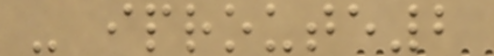- iproute2
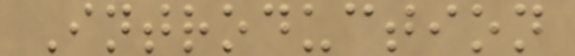Introduction
